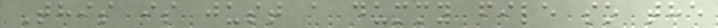This is just a dummy file so the
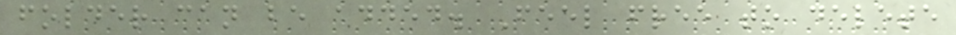folder can be added. Feel free to delete
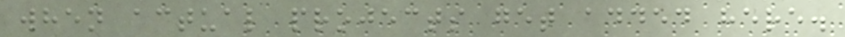when actual projects get added here.
